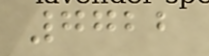7722
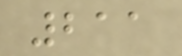211
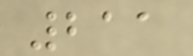211
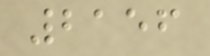2156
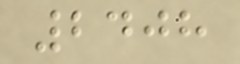2408
